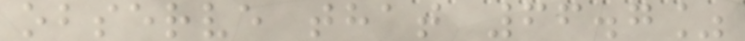observe that 66.7%
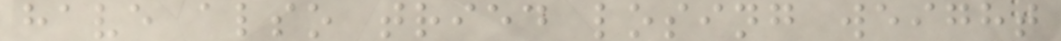have also tried losing weight
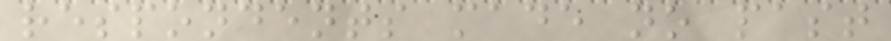respondents made no past
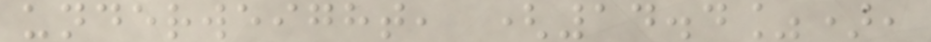underweight, (14.4%),
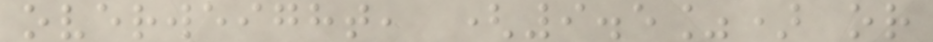overweight, (9.5%) or
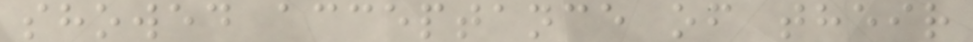showed acceptance of their
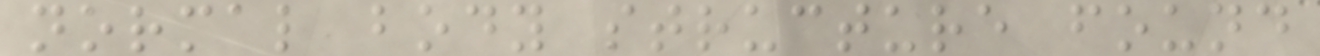normal body structure found
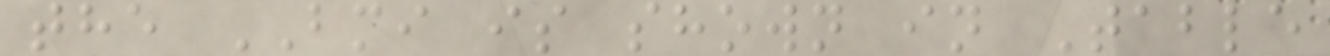the BMI is shown in Table
